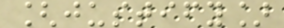[justify]
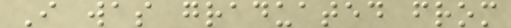I was graduated from
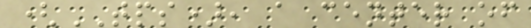(TPS), a center of
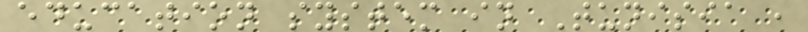education system in Tunisia ,
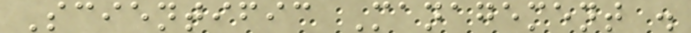Scientific Management .
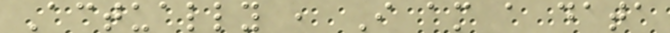Actually , I am a data
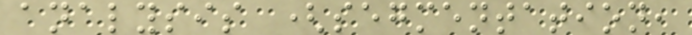analysis (segmentation,
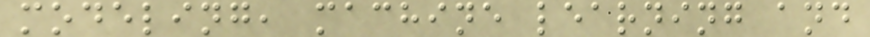modeling, machine learning and
